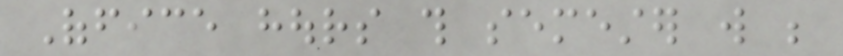Office hours this semester will be
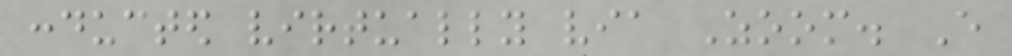conducted virtually via Zoom. Every
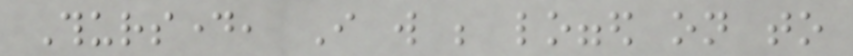Thursday, I will be logged on to
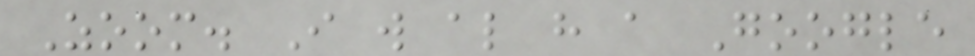Zoom. I will also have a Google
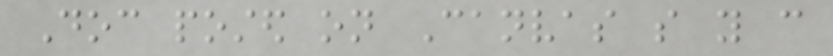Doc posted on Canvas so you can
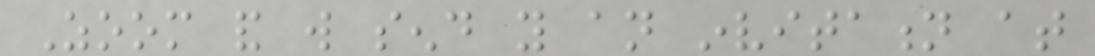Zoom and will send you an invitation at
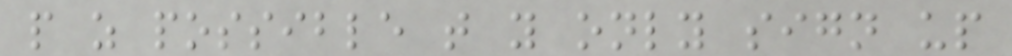people as possible that you only sign up
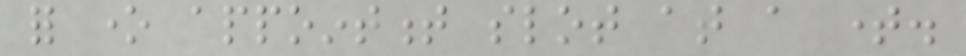for one appointment slot at a time.
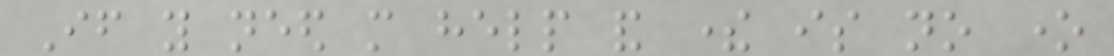If you need more help and there is no one
